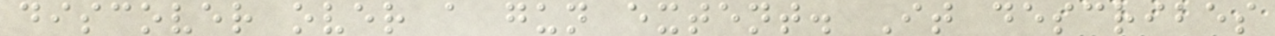discover over a gun extent. It describes
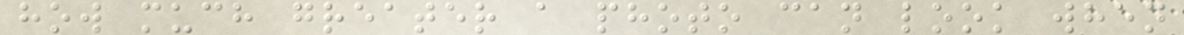how much greater a photo can look when
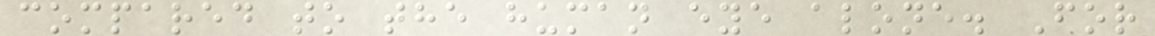compared to the human eye alone. For
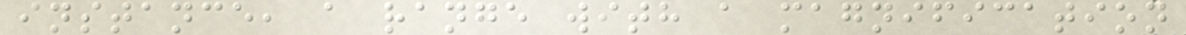instance, a range with a magnification
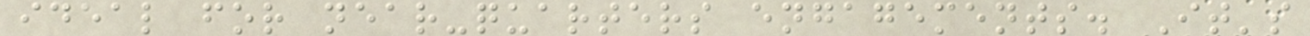ideal for near-quarters engagements. It's
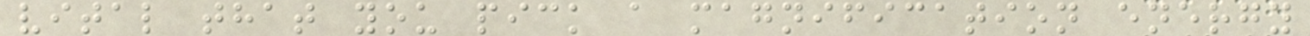vital that you pick a magnification energy
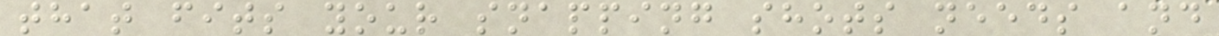that fits your snapping shots needs and
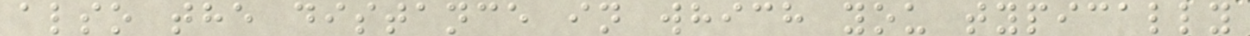also the distance in which you typically
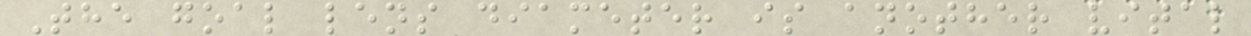The goal lens diameter is another vital
